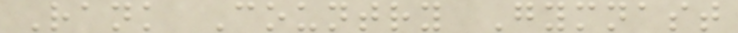Rank Country Gymnast
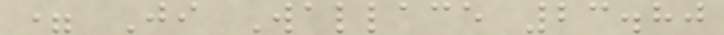= Ji Wallace 23.80
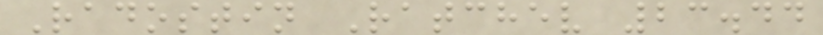Radostin Ratchev 23.44
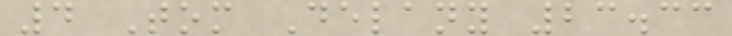4 Tom Delany 23.33
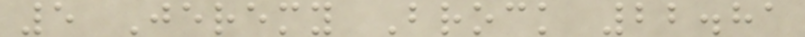5 Jeremy Brock 22.81
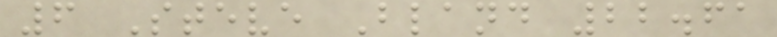6 Steve Bland 22.61
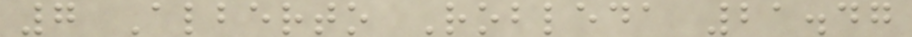7 Alberto Robleda 21.47
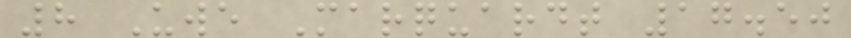8 Uwe Marquardt 17.50
